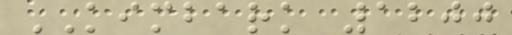KIMBARK 1200
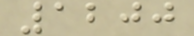1200
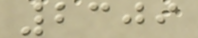2309
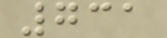731
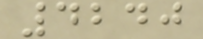4240
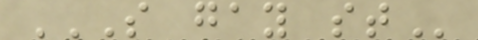S GAY ST
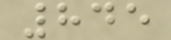845
